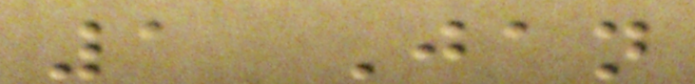1 Jan
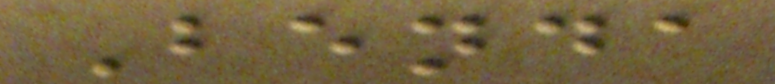Benda
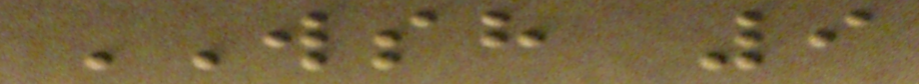WSH 9
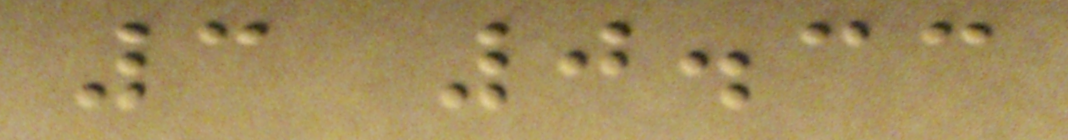3 0.33
